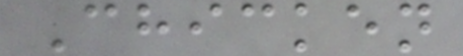Chicken
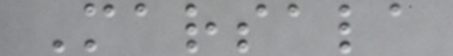Marsala
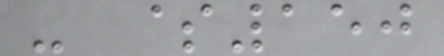- $150
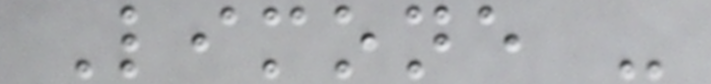Limone -
